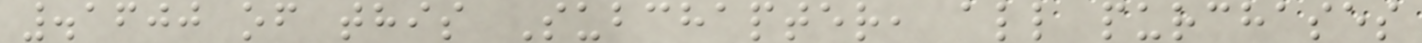.1600 of this Subchapter, all purchases
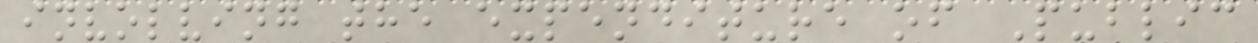involving the expenditure of Public
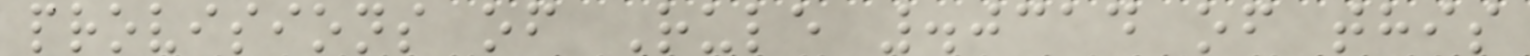provisions of Rule .0314 of this
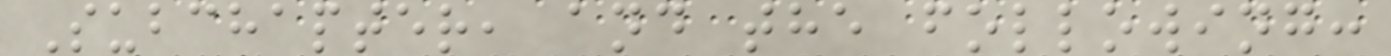Subchapter, and the following:
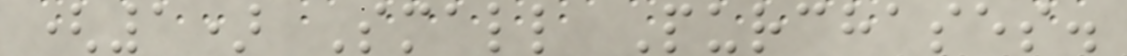(1) Small Purchases.
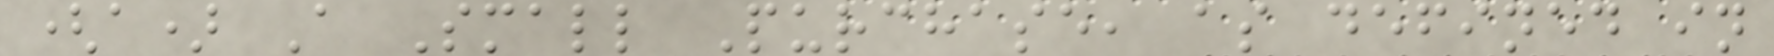(a) A Small Purchase, as defined in
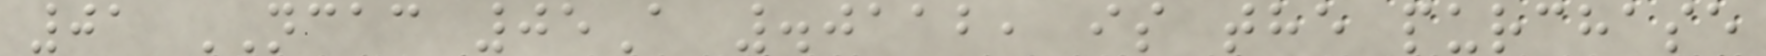01 NCAC 05A .0112, is the purchase
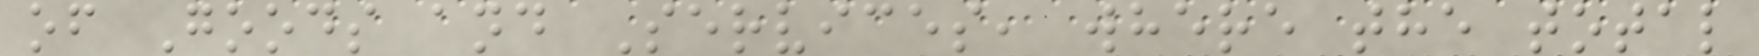of Goods and Services, where the total
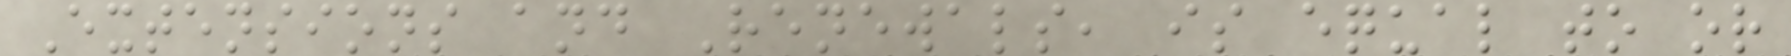Extensions and Renewals, is equal to or
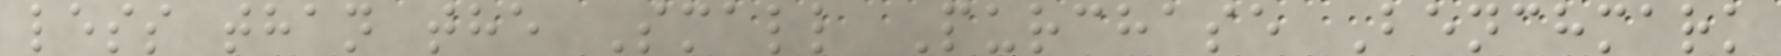less than the Small Purchase Benchmark
